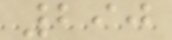290
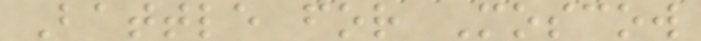Battle for Moscow
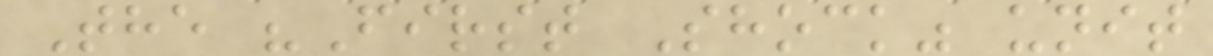The "First Shock" unit
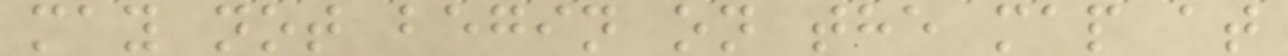may not begin on the map at
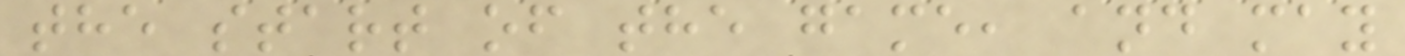the start of the game, and may
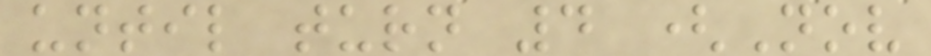until turn 4 (Nov
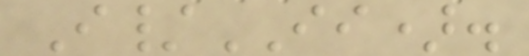I/II).
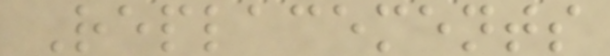Replacements
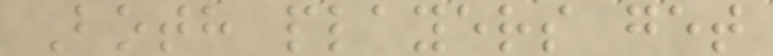Both players get
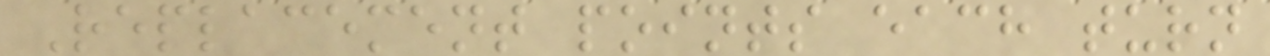Replacement points each turn
